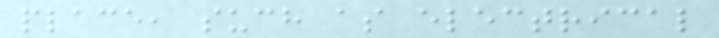place, such as electrical
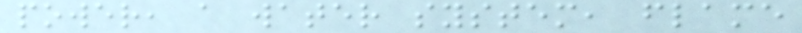power, a water system, flame
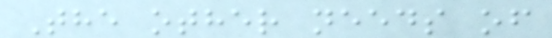The other needs of
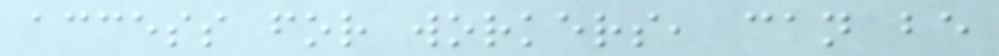access for workers, can be
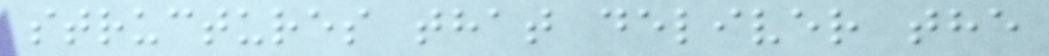structures that deliver the
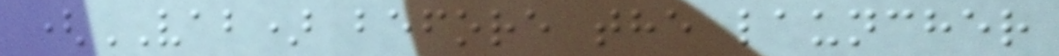(VAB) before the launcher
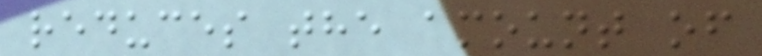reduces the amount of
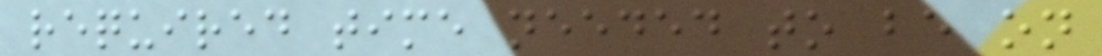required time needed to be on
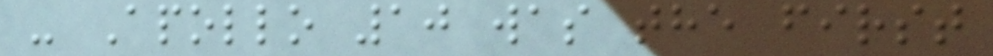- Apollo 10 was the first
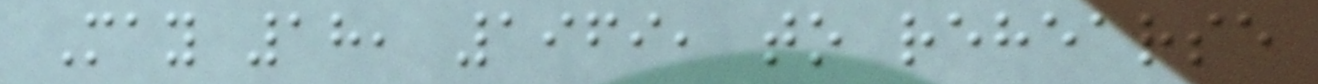May 18, 1969, to rehearse
